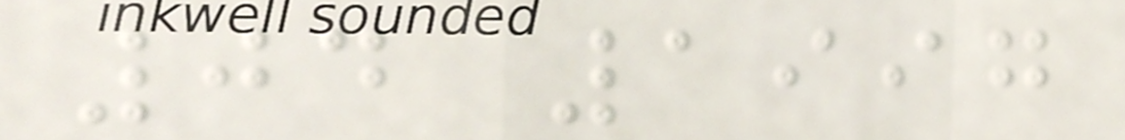04 1997
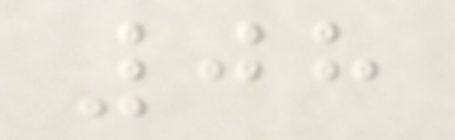08
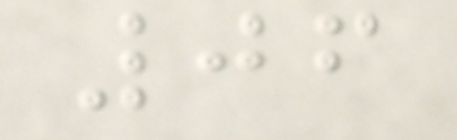06
